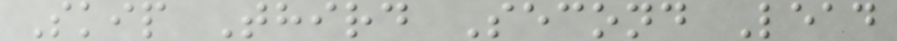Skip Third Second Lead
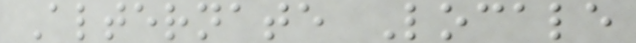Alternate Locale
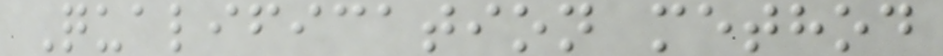Qualification method
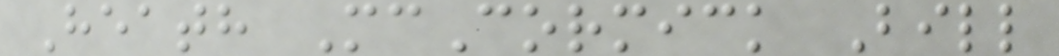Heath McCormick Bill
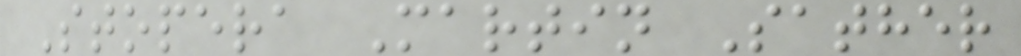Stopera Martin Sather
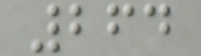264
